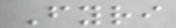Fyri
